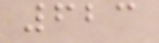623
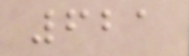621
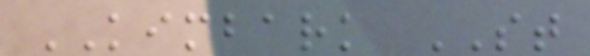KIMBARK ST
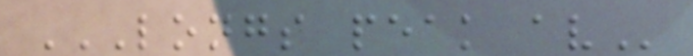LONGS PEAK AV
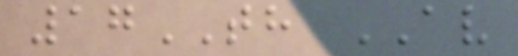17TH AV
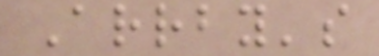Arrby's
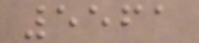5561
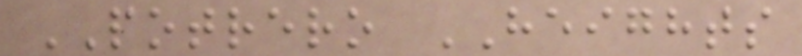POTRERO HEIGHTS
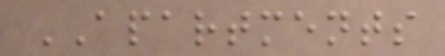APARTMENTS
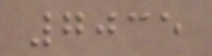7035
